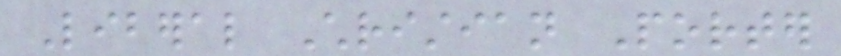Liberal Christian Porter
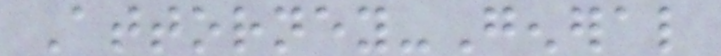Attorney-General
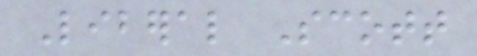Liberal Scott
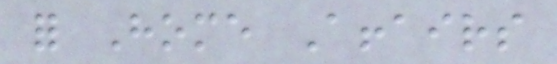for Home Affairs
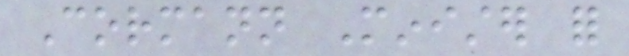Cormann Minister for
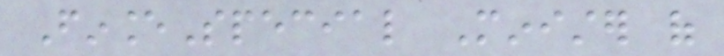FinanceSpecial Minister of
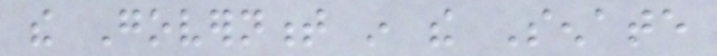the Government in the Senate
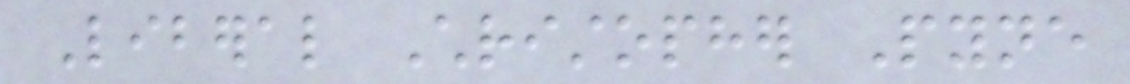Liberal Christopher Pyne
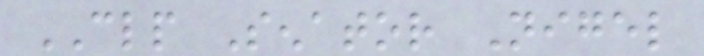CLP Senator Nigel
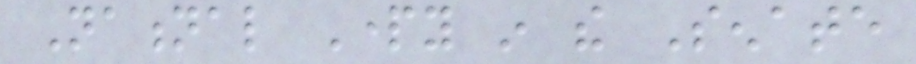National Party in the Senate
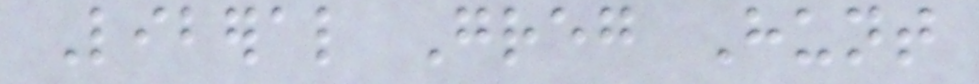Liberal Greg Hunt
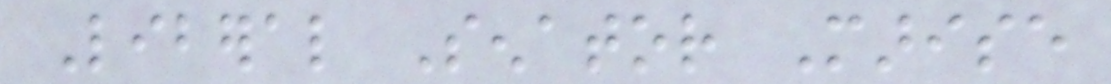Liberal Senator Marise
